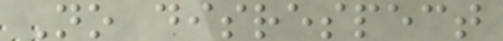No disrespect
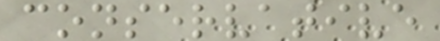conservative
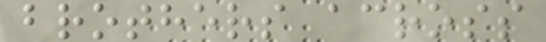brothers across
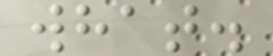what.
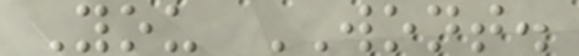You WONT.
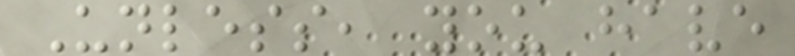Unless, you have
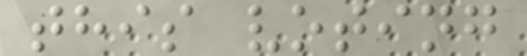this voting
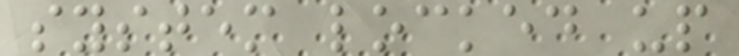system locked up
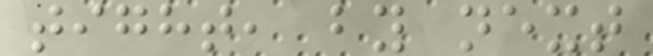tight, by next
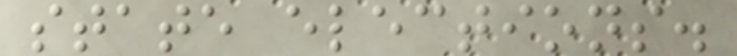state elections.
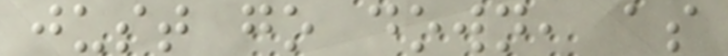just go down, as
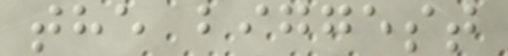the biggest
